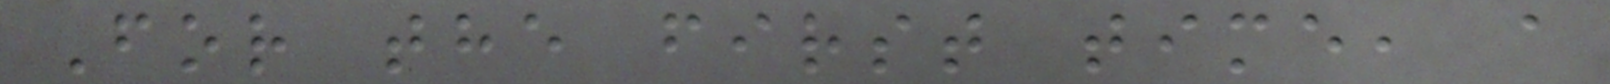For the first time, a
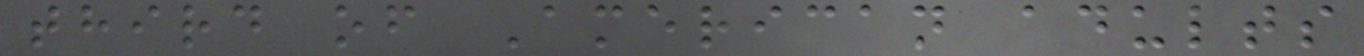third of American adults
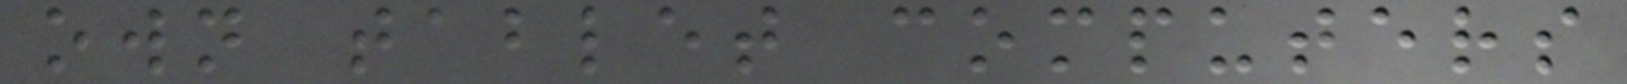own tablet computers
